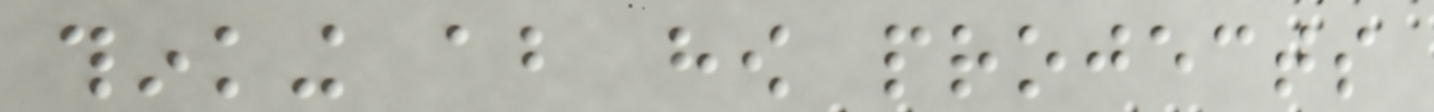thinking about how projects
